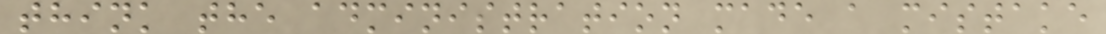think the administration made a mistake
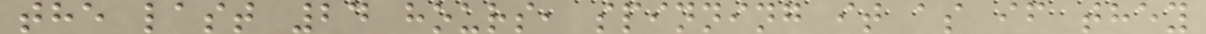the last 24 hours, spinning it as if they
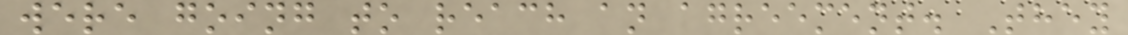were going to reach an agreement. They
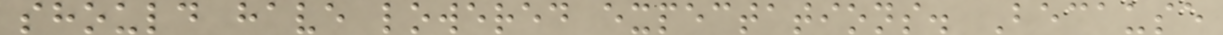should have lowered expectations. Because
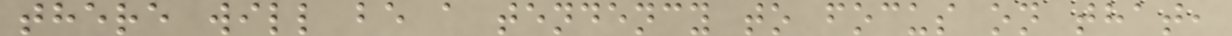there will be a tendency to focus on that,
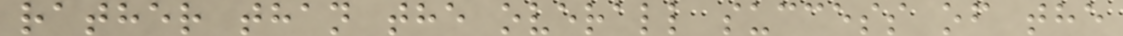rather than the overall success of the
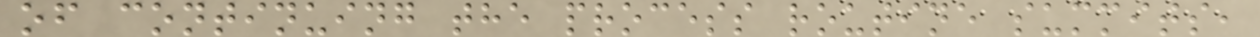of continuing the process routine summits,
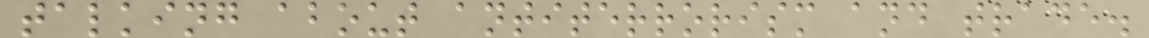talking about antiterrorism and trade.
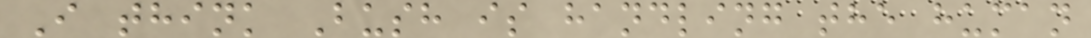I think Bush is handling the human
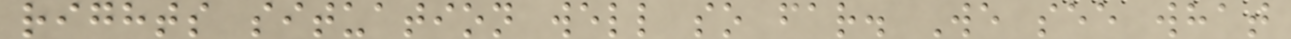rights situation well so far. We see what
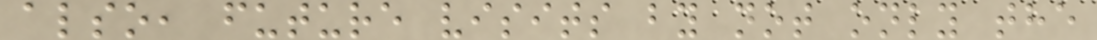also, future visits by not only the
